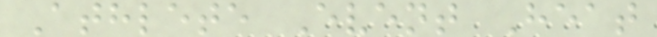Athlete Event Heat
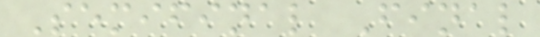Semifinal Final
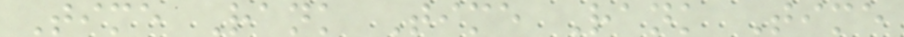Time Rank Time Rank Time
